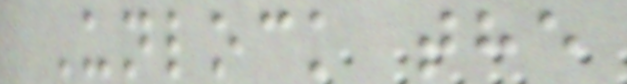Unlock the
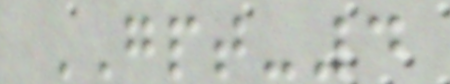GPT-4
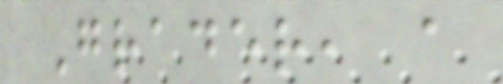Grader, a
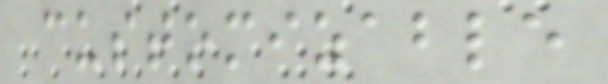customizable
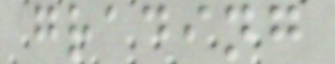grading
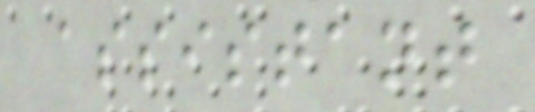assistant
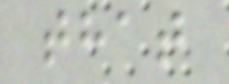that
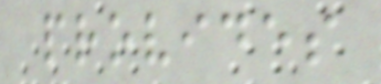provides
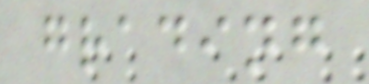grading
